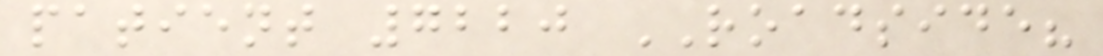patient 7220 ROADSIDE?
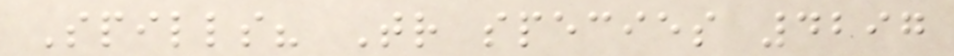Spills? Tr species 4297
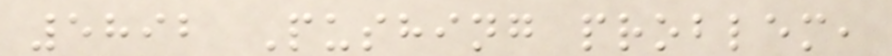5892 Pushing problem,
